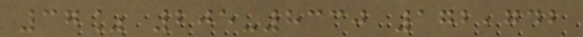37% 205-8330 172,742
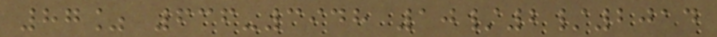87% 636-3948 10/2/2014
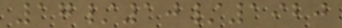17/10/1920
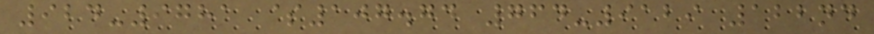924-9781 $107.74 764-9129 122nd
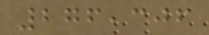276,306
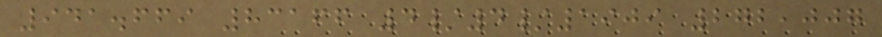941.669 83166 4/4/1909 272,007
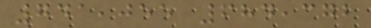741,055 684,372
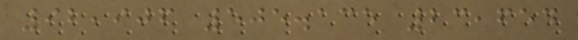92,906 505.135 23,654
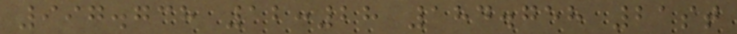997.738 12:28 184.758 21st
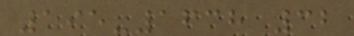195-1638 32
